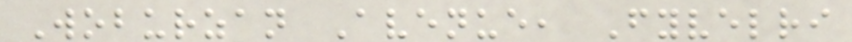Woburzan Avenue, Fyvelri
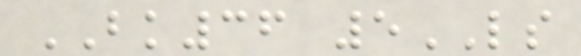BK36 5LS
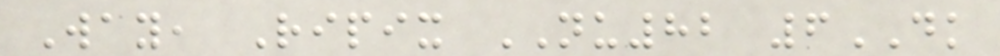Way, Ripix NU82 6DK
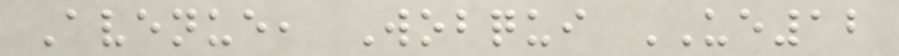Avenue, Wobqui UE12
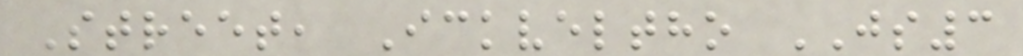Street, Ickveltho JS3
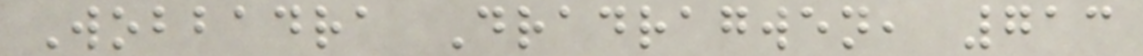Wobbadra Dradragwen, 713
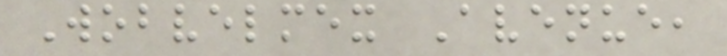Wobvelmex Avenue,
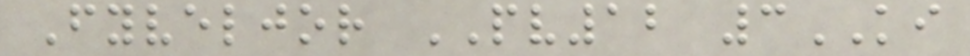Fyveljor PV12 3KI
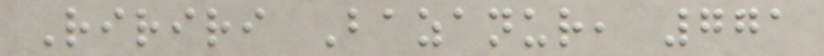Ririri Bazanur, 771
